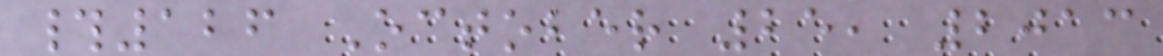#126 October 25, 2013
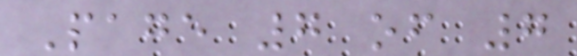Page 7 of 7
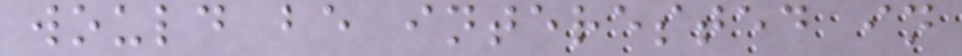would be interested in
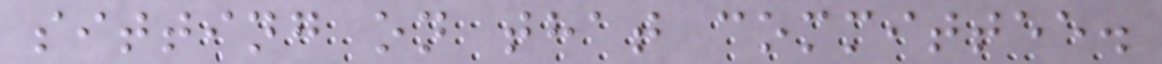sitting on that committee.
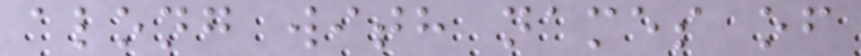along with names of
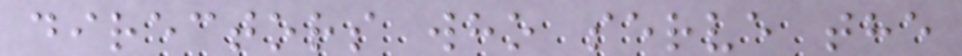directors who serve the
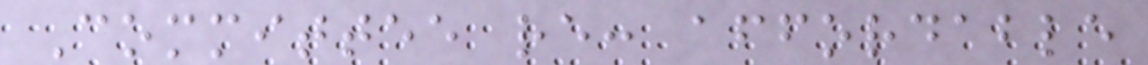Committee re: affordable
